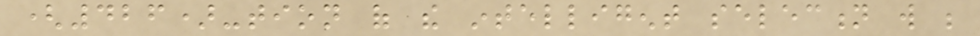(426)-tion of the intelligent selection will be
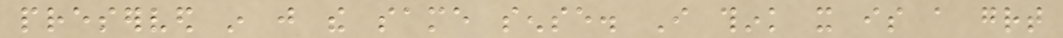preserved in just the same sense. I think it is a great
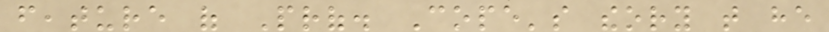feature of Prof. Cope's theory that he
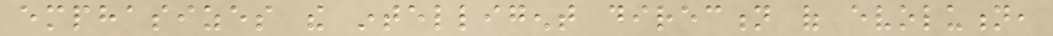emphasizes the intelligent direction of evolution,
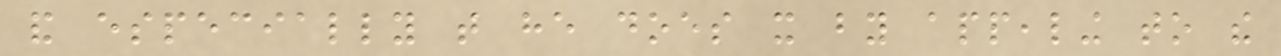and especially that he does it by appealing to the
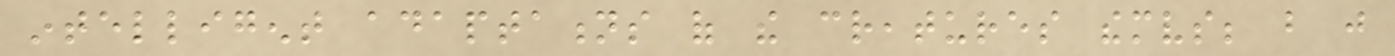intelligent adaptations of the creatures themselves; but just
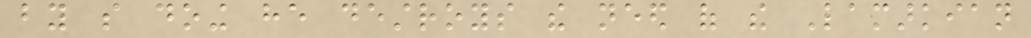by so doing he destroys the need of the Lamarkian
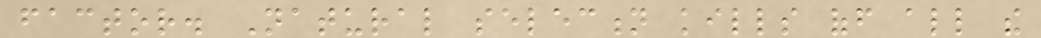factor. Natural selection kills off all the
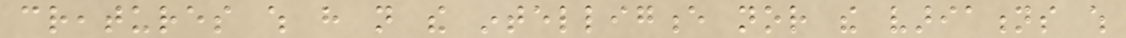creatures which have not the intelligence nor the variations which
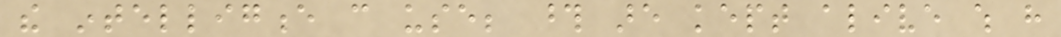the intelligence can use; those are kept alive which have
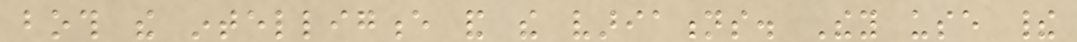both the intelligence and the variations. They use their
